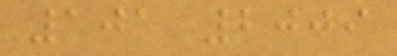101 2009
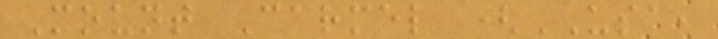Mount Carmel (USA,
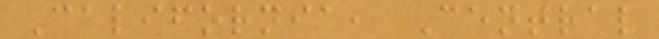California, Central
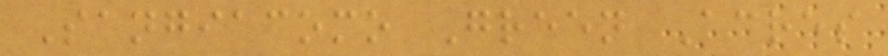Sangiacomo Green Acres
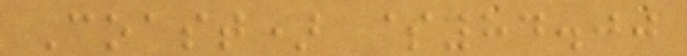Coast) $84.00
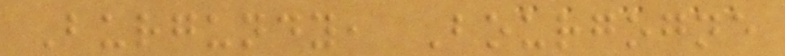Burgundy, Bourgogne
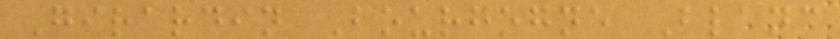Girardin Bourgogne Blanc
